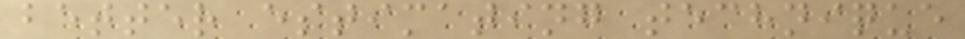better estimating technique
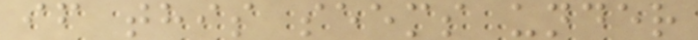if this seems under
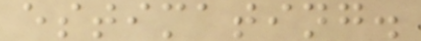estimating.
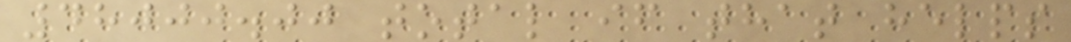48000.00 total if that helps
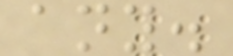any.
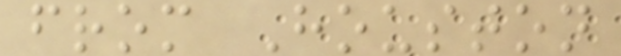from Houston
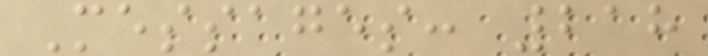Messages: 218
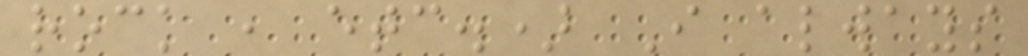rock , etc.) I always
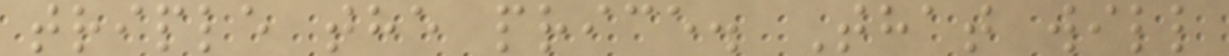triple the price. That will
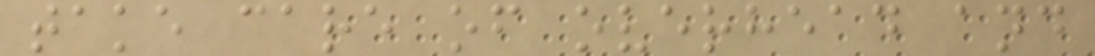take care of overhead and
